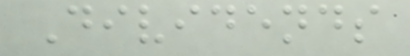Dividends
